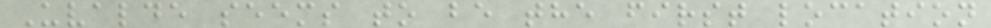Uvalde seems to be the first location
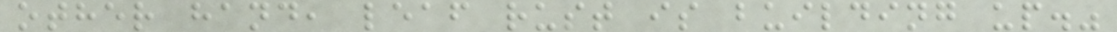other hand, leaf rust is building up."
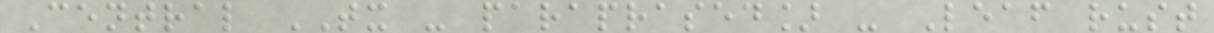Central TX - paraprased] - Leaf rust
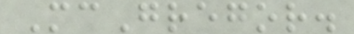McGregor.
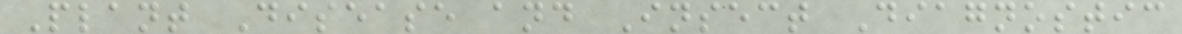Plant Disease and Insect Diagnostic
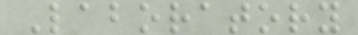Laboratory
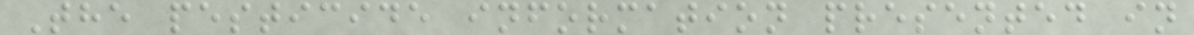The pesticide information presented in
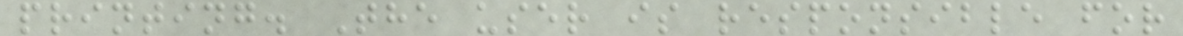printing. The user is responsible for
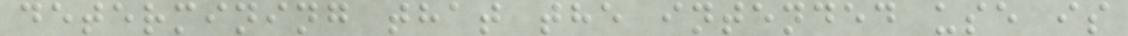determining that the intended use is
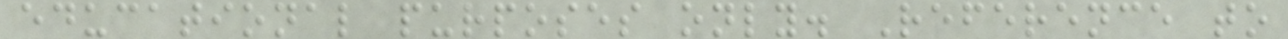educational purposes only. Reference to
